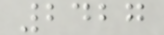2427
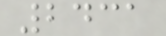2431
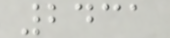2431
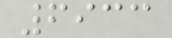6933
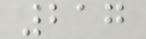217
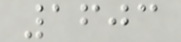1603
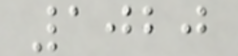1020
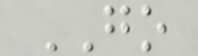GO
